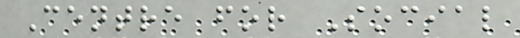Centre for Social
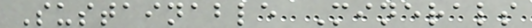Sustainable Minerals
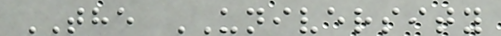THE UNIVERSITY
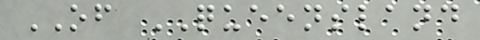OF QUEENSLAND
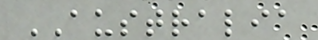AUSTRALIA
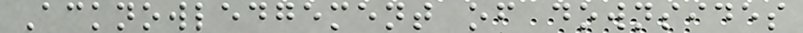Acknowledgement of downsides
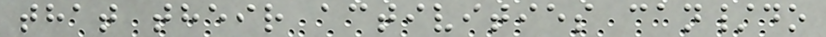that their activities can/do
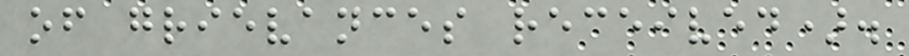of grievances received).
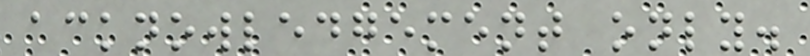acknowledgement only.
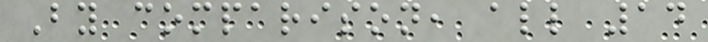By comparison, all 14
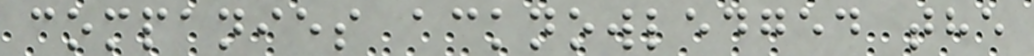companies acknowledged the
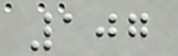107
